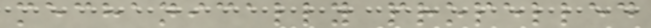mechanically propelled
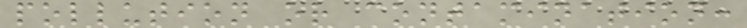pollution or contamination:
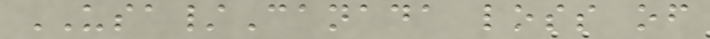USA/Canada loss of
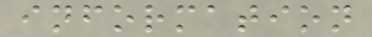information
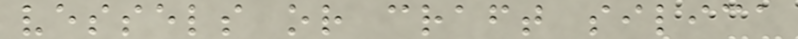vessels or craft silica
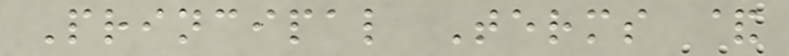Principal Terms &
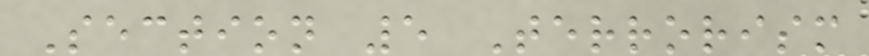Section 5 Terrorism
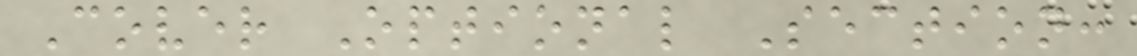Cover Optional Section:
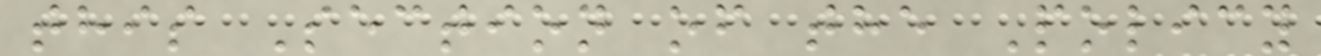this Section of the Policy
